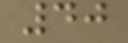40
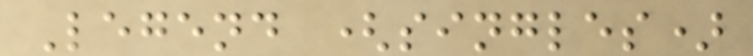Legend (singles)
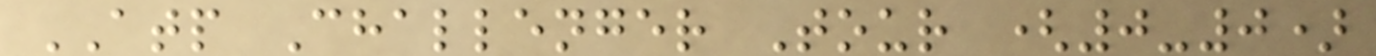ATP Challenger Tour (0-0)
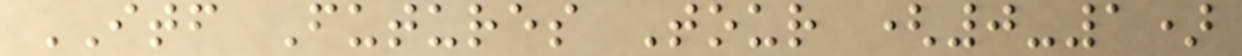ITF Futures Tour (0-1)
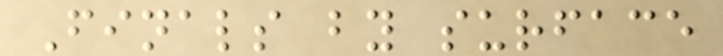Finals by surface
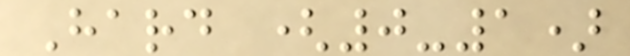Hard (0-1)
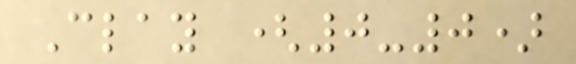Clay (0-0)
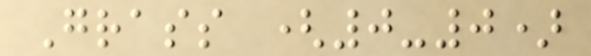Grass (0-0)
